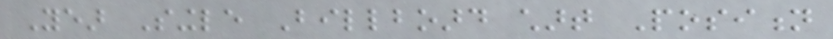Year Single Billboard chart Position
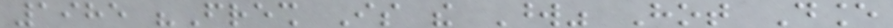1985 "Fresh Is the Word" Hot Dance
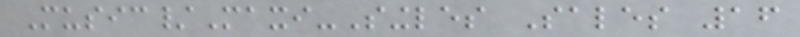Music/Maxi-Singles Sales 16
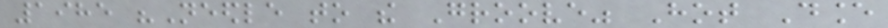1985 "Needle to the Groove" Hot Dance
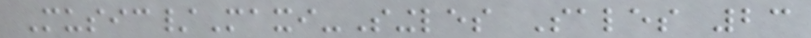Music/Maxi-Singles Sales 23
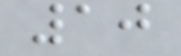10
